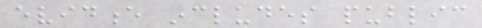evidence includes public
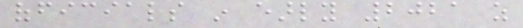officials in early 2021 as
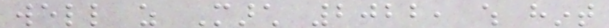well as March 2022, which hint
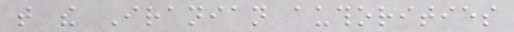that the Iranian authorities
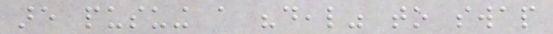are pusuing a "deal" to swap
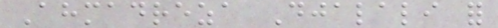Ahmadreza Djalali for
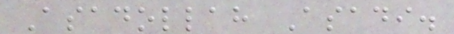Asadollah Asadi.
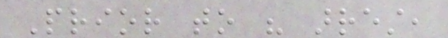Prior to his arrest,
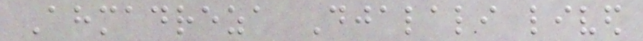Ahmadreza Djalali lived
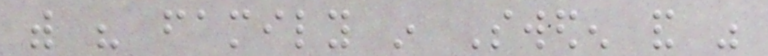with his family in Sweden and was
